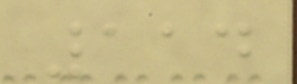114
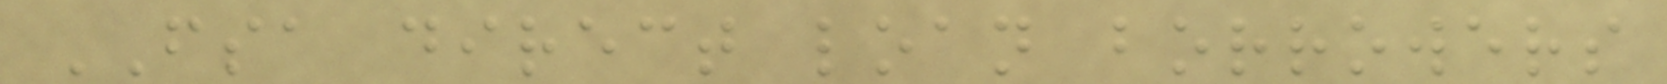FSA direct loan borrowers
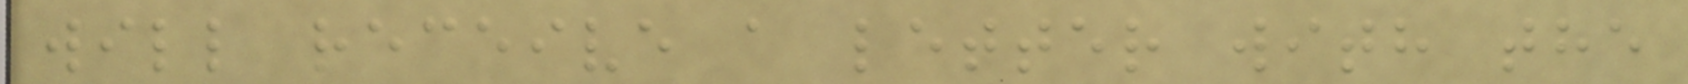will receive a letter with the
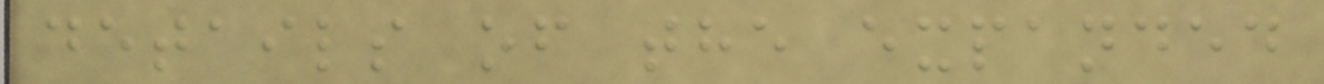details of the expanded
